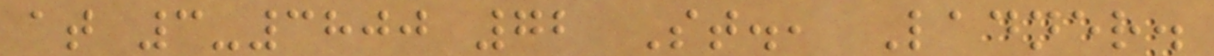at 3-3800 72 St., Ladner.
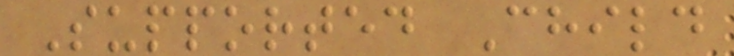Supported Child
